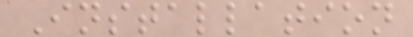Installation
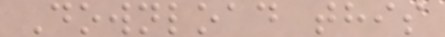Download this
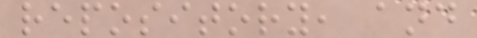repository, and
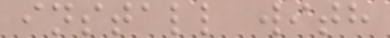install with
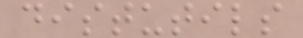distutils
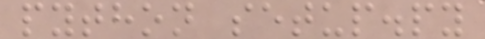python setup.py
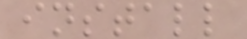install
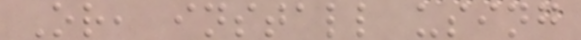Or, install using
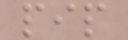pip
